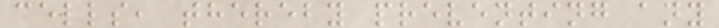cells, thereby preventing any
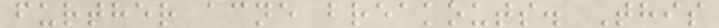further acne breakouts. This
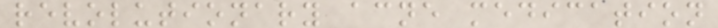revolutionary acne medication
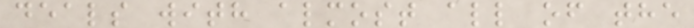deals with almost all of the
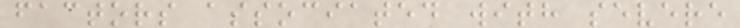factors associated with severe
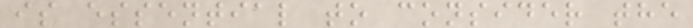is essential to consider the
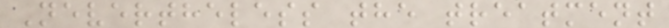Nevertheless the treatment
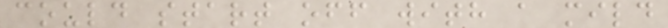could start off with a mild
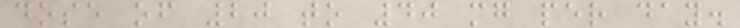dose of 20 to 40 mg per day.
